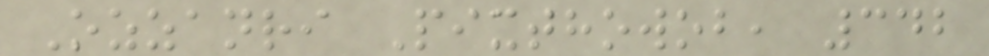Ozzanri Pixthowob, 342
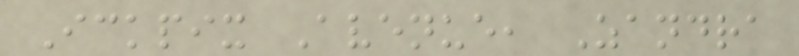Ickpix Avenue, Zandra
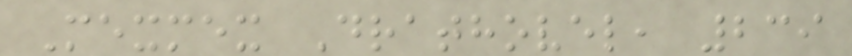Mexmex Drathovel, 239
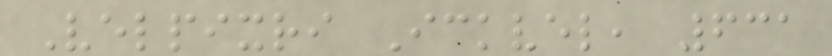Velpixri Ickvel, 631
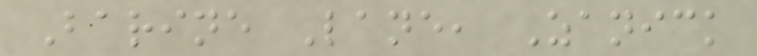Barine Lane, Zanick
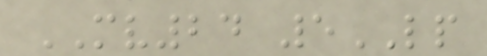MV24 5LP
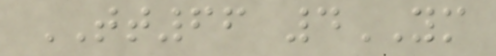TT66 4YM
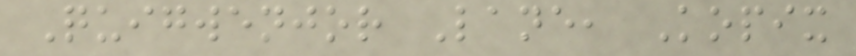Quigwenjor Lane, Kopix
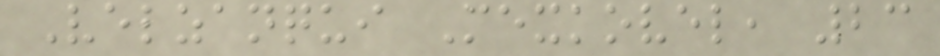Velzanqui Mexkovel, 23
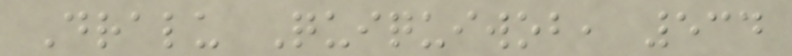Dralu Quiquiwob, 534
